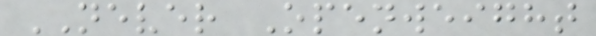NEVER Openweight
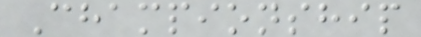Championship
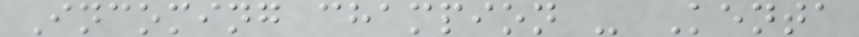Incoming champion - Kenta
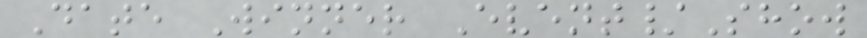Date Winner Event/Show
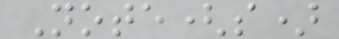Note(s)
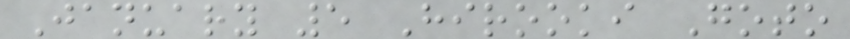January 5 Hirooki Goto
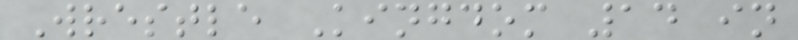Wrestle Kingdom 14 in
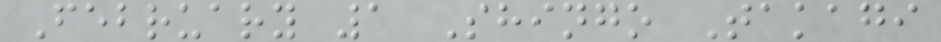February 1 Shingo Takagi
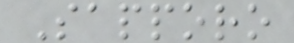Sapporo
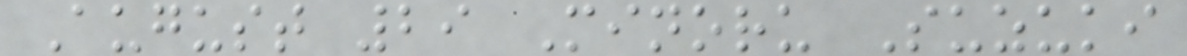August 29 Minoru Suzuki
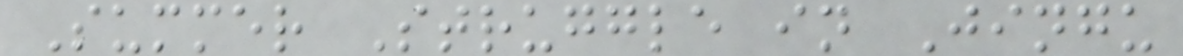Summer Struggle in Jingu
